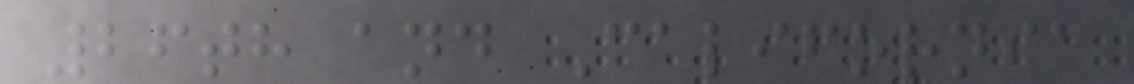26th and California
